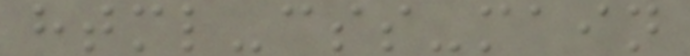html-css-main
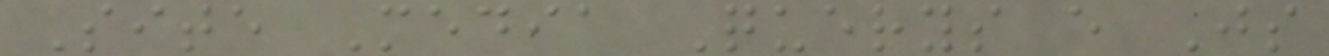Site Media Querys e Js
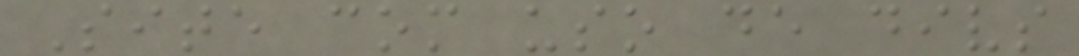Site com uso de divs
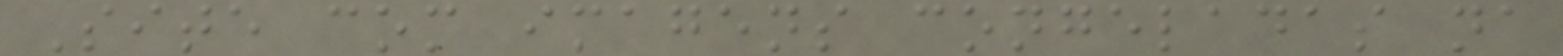Site com imagens congeladas na
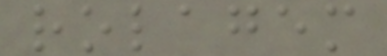rolagem
